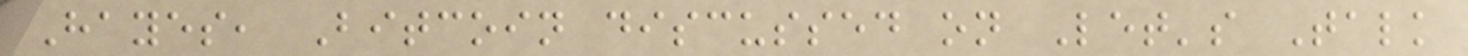Hayes, Bitcoin discussed on Let's Talk
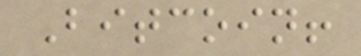Bitcoin!
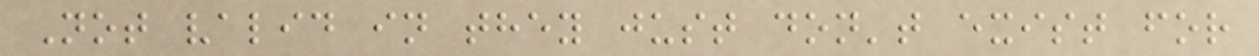Not valid in they just don't exist for
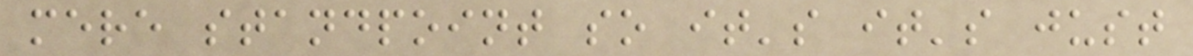mere standpoint so it's it's just
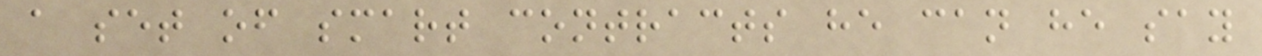a set of smart contracts he can he say
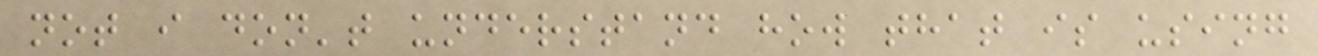not i don't understand how that is using
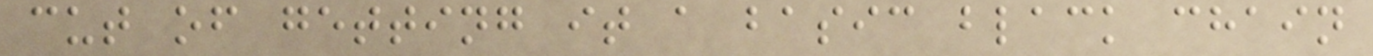cut of getting it a basic black chain
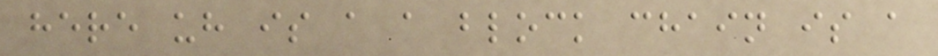here uh is a a block chain is a
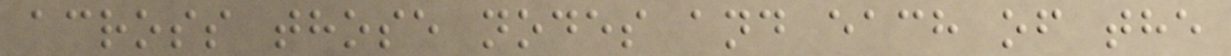across those nodes and each of the
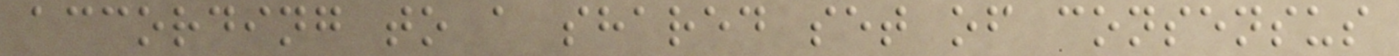according to a shared set of consensus
